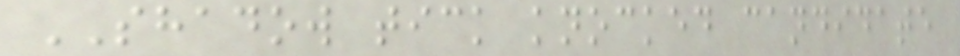SHADOW tick knocked candidate
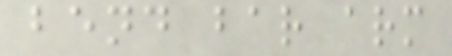bend bar arm
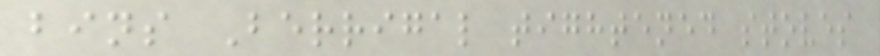bins Berrigal tightened stoves
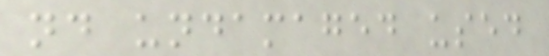nd undamaged used
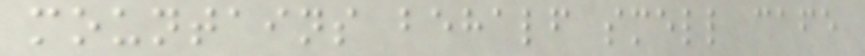mountains behalf smell cafe
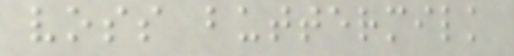voss buttermilk
